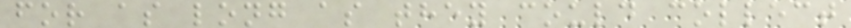for as long as they could collect
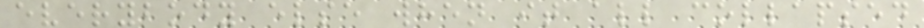everybody else when it all collapsed
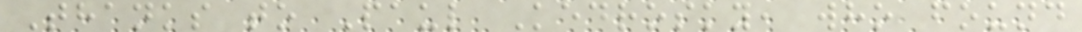Thanks to Paul Kedrosky, who found
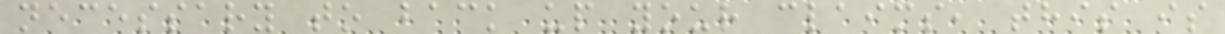necessary to back up your claims, this is
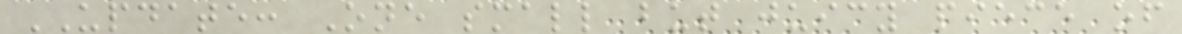UPDATE: One small but juicy piece of
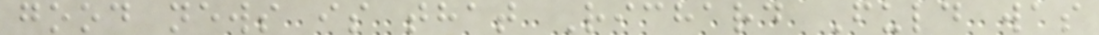good news is that Richard Fuld was
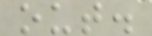out.
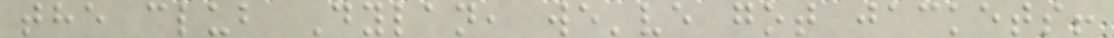the club Dylan, we've got jackets!
